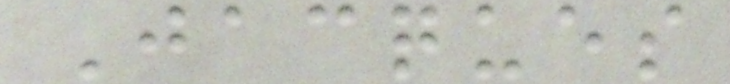Jacques
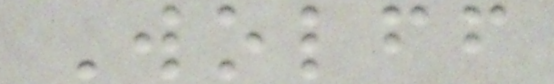Wolff
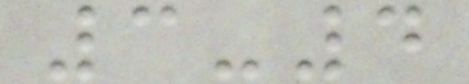3-4
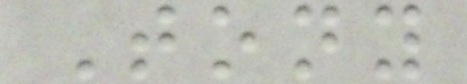Tony
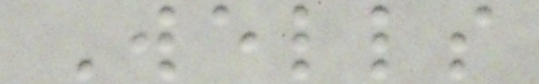Wells
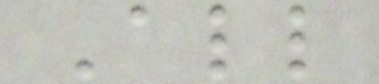All
